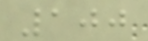100
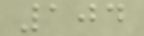104
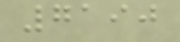7190
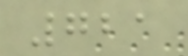721
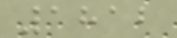1812
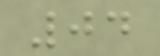04
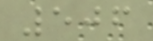506
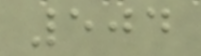504
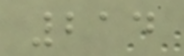214
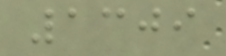1309
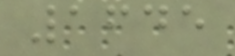1645
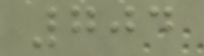704
